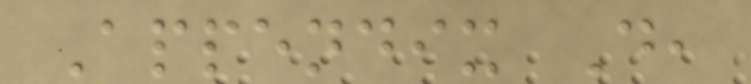Appendix D,
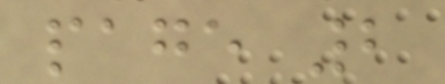page 2
